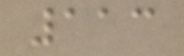113
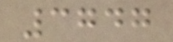3747
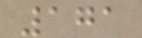171
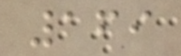169
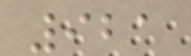921
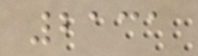2131
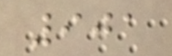901
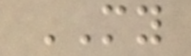MY
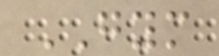GYM
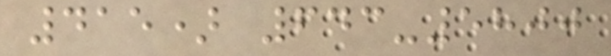415) 643-5800
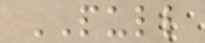PULL
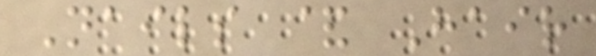Nails & Hair
